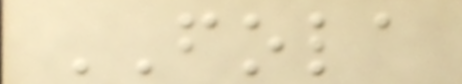FOLA
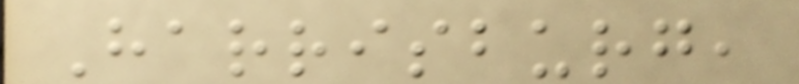Harrisburg,
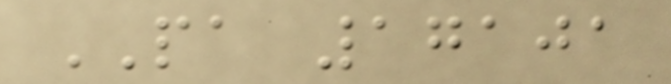PA 17101
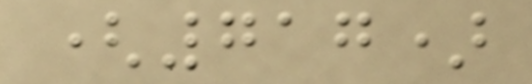(717)
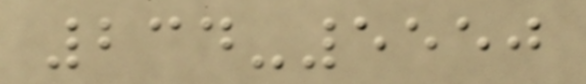234-5550
